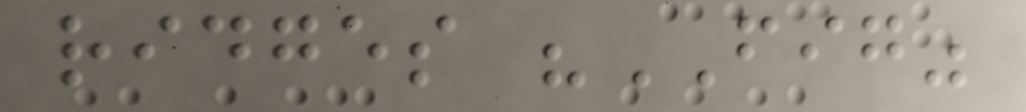ridges "FIG"
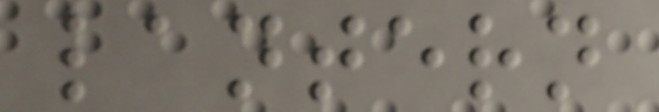lantern
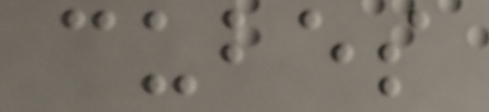cubes
